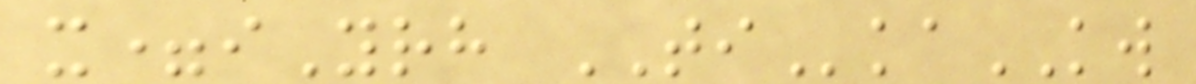x=iYrh TIkaKW
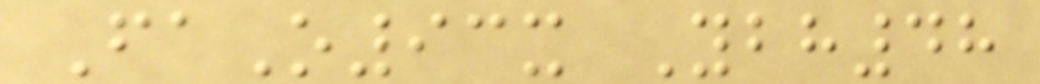FaO93x Ybh48
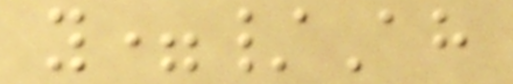y=/Ah
